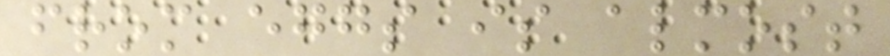from eggs is almost
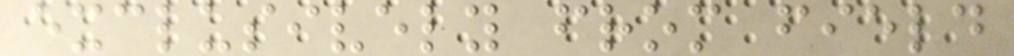exclusively from field
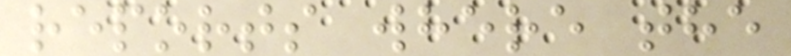reports where the
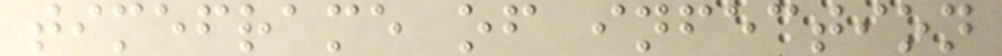timeframe of infection
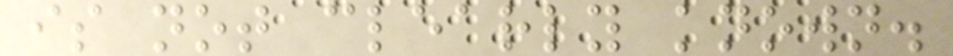is not clearly known.
